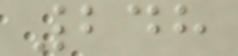248
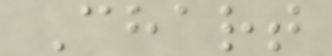Chart
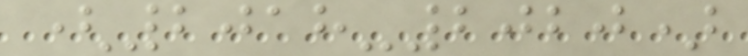(2018-2020)
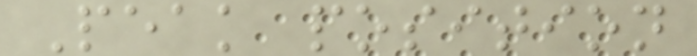Peak position
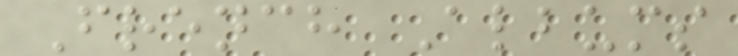French Albums
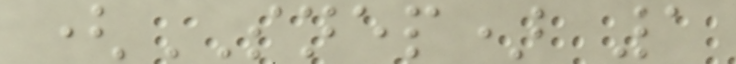(SNEP) 1
